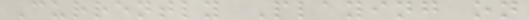Currently Playing on
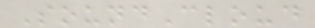SoundCloud
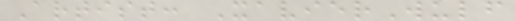Artist: XavierWulf
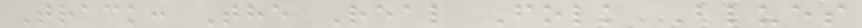Track: The Real Folk Blues
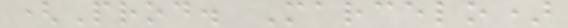(Prod. Marcelo)
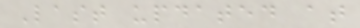Last updated at
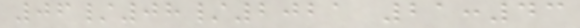06/08/2021 21:43
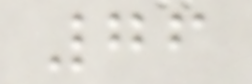76
